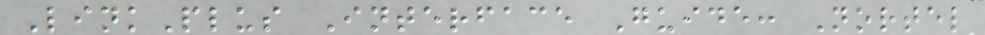LinkPlus Interface Guide: Nortel
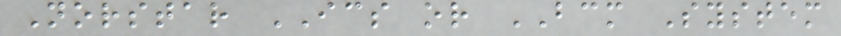Norstar ICS or BCM System
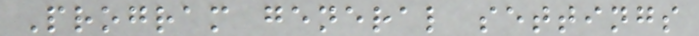Program general settings
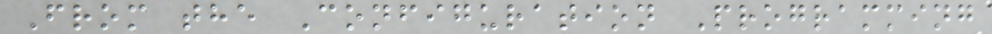From the Configuration Programming
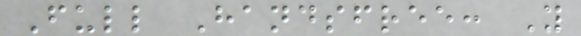Full Handsfree: Y
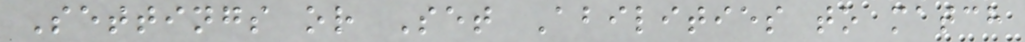Settings or Set Abilities to match
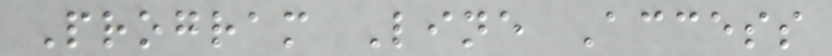Program Line Access
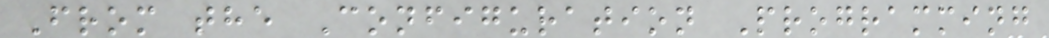From the Configuration Programming
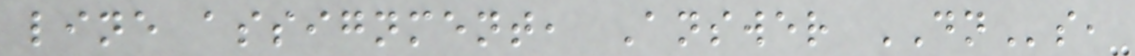line assignment, Answer DNs,
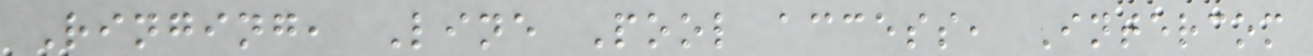Ringing, Line Pool access, Intercom
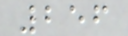256
